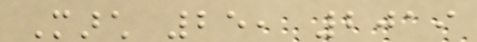March 25, 2019
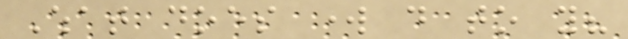What does work do to you?
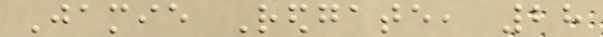Jamie Redgate, 28
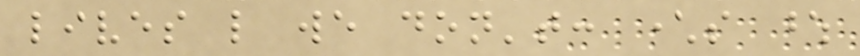lives like we don't: characters whose
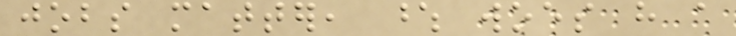jobs matter, whose woes have a
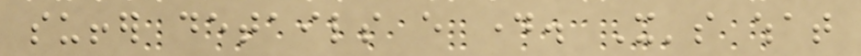suffer details every day. It's what
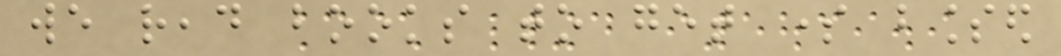we read books to get some blessed
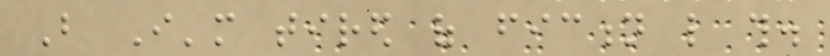But I'm tired of fiction like this.
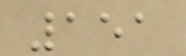151
